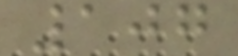107
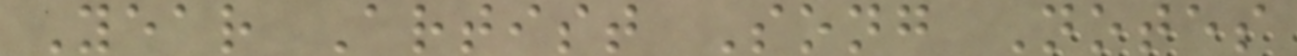Year Artist Song Notes
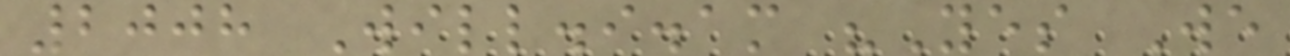2008 Will.i.am "Yes We
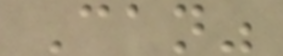Can"
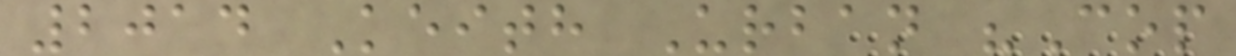2014 Keith Urban "Cop
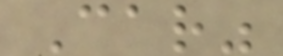Car"
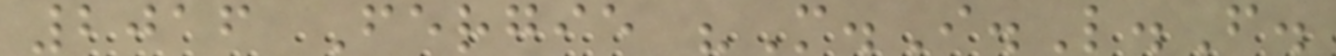2016 Fergie "M.I.L.F.
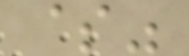$"
